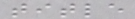title
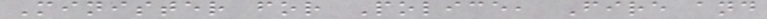Minister for Police, Fire and
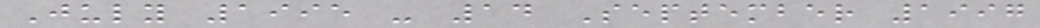July 1995 - 14 September 1997
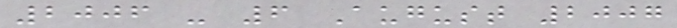2006 - 6 August 2007
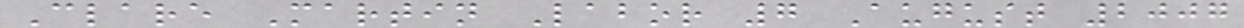Clare Martin Labor 7 August 2007
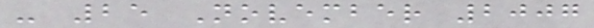- 25 November 2007
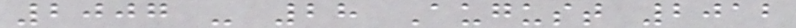2007 - 28 August 2012
